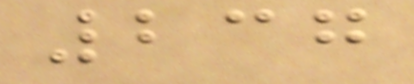237
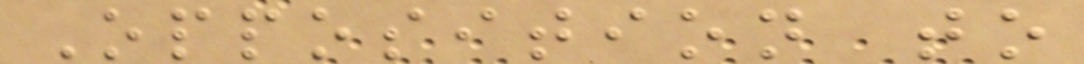Opposition to
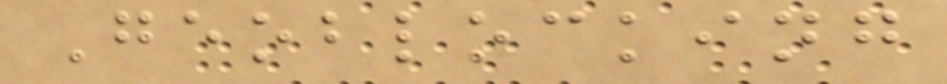Geoblocking
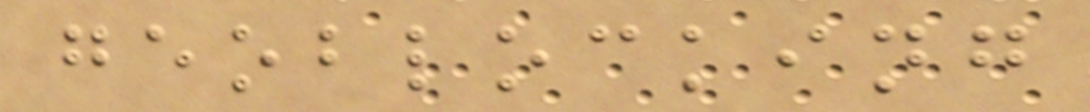geoblocking
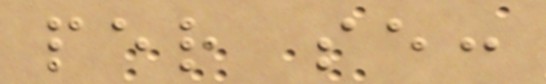per se:
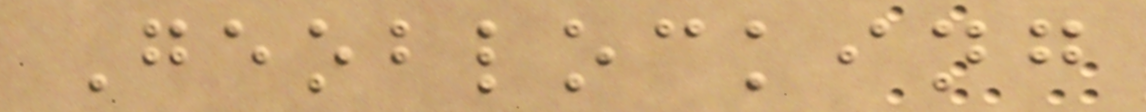Geoblocking
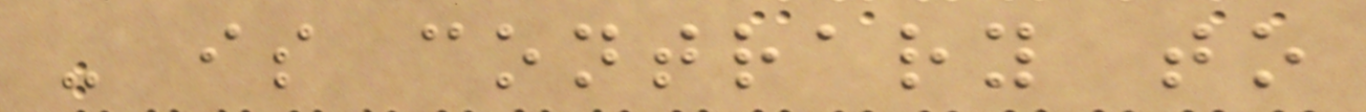- is contrary to
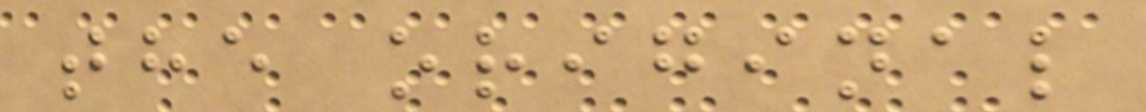the original
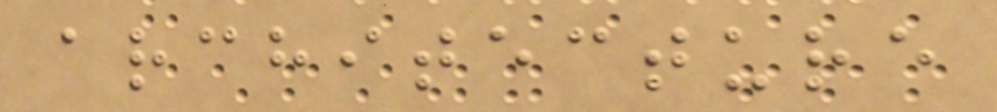architecture
